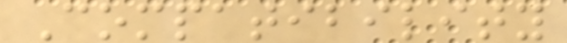Compatibility
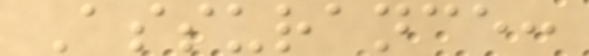Assurance:
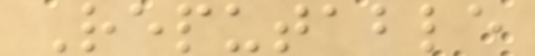Reputable
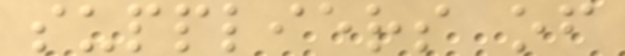suppliers of
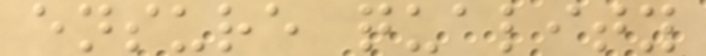ensure quality
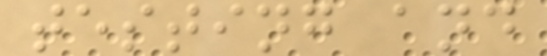testing and
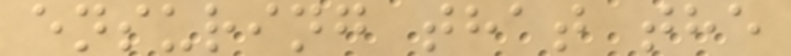ensuring that the
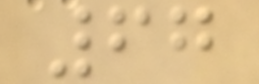67
